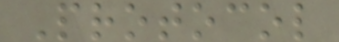Protocol
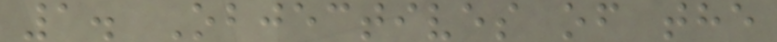1. Objectives of the
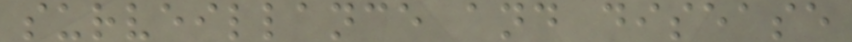surveillance and disease
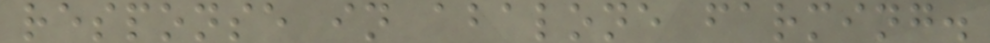response in abalone farming.
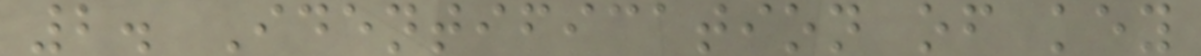2. Identification of key
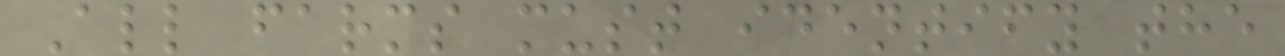All farms must identify the
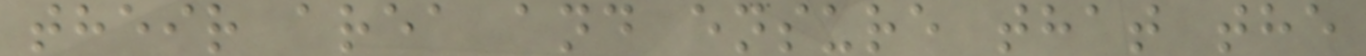their area and ensure that the
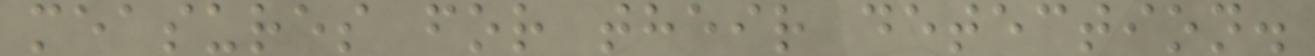measures for their detection.
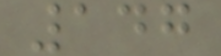147
